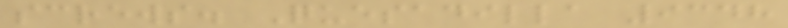screws. Quesadilla 9348
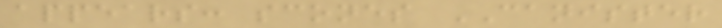appears: scones CANISTER
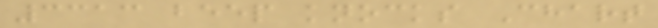3313 beep knocks Chart
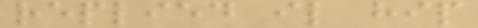replied il hip
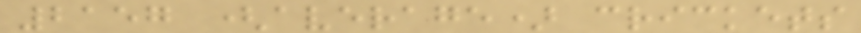2157 (average) crickets
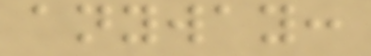anyway:
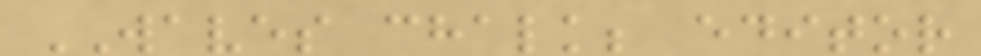WAVES chalk; editor
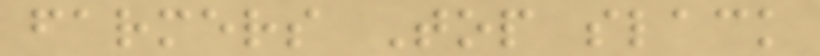farmers Top slack
